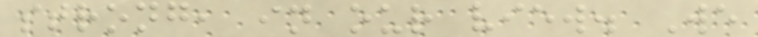strong, in our view. We
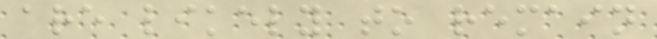are likely to remain
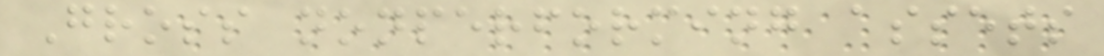Gross nonperforming assets
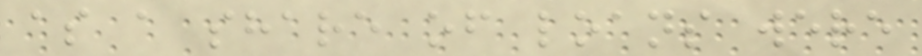as a share of loans were
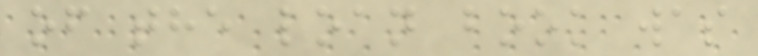of the loan book was
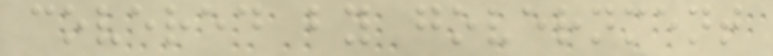covered by government
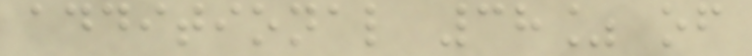additional 38% of
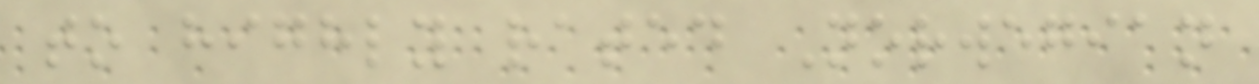to highly rated Norwegian
